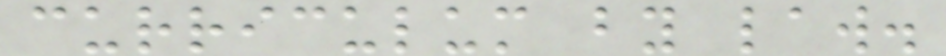curriculum by law.
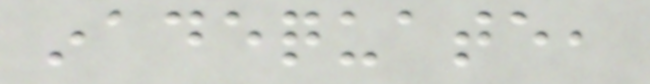inadequate,
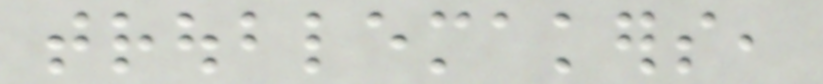troublemakers,
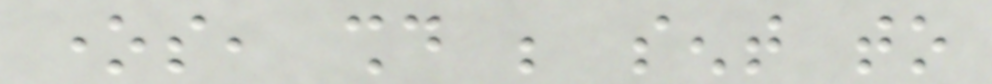ones, should be sent to
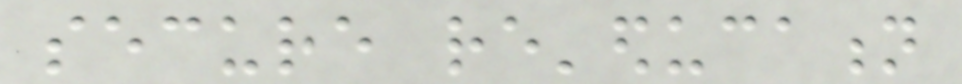secure re'education
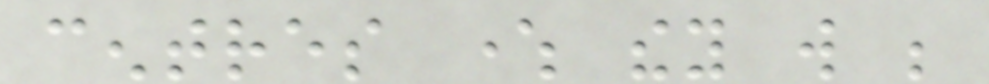centres where they will be
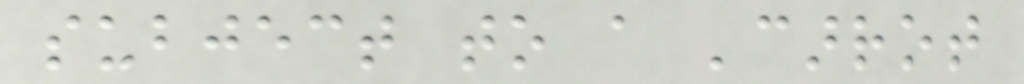subject to a 'carrot
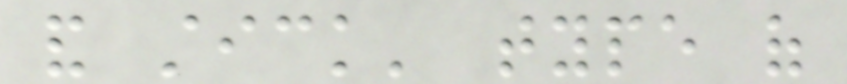and stick' type of
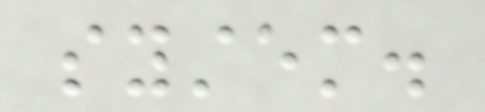system.
